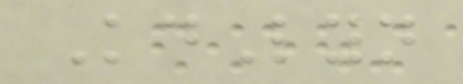KdLyn
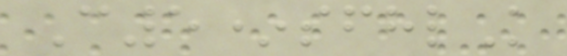C5*sfhlK
